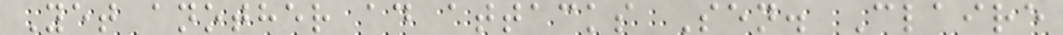Yet another ad attacks Sen. Claire
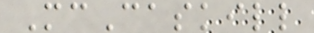McCaskill
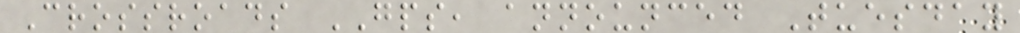Crossroads GPS, announced Tuesday
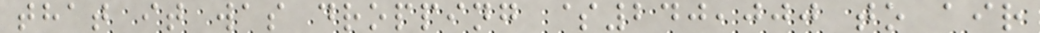that it was dropping $240,000 to air
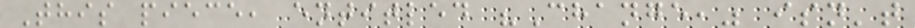This piece, entitled "Change," isn't
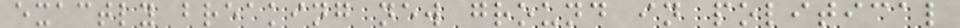exactly breaking new ground in political
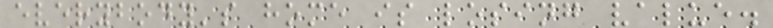everybody's home is losing value.
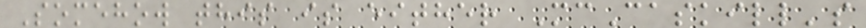Somehow this is either McCaskill's
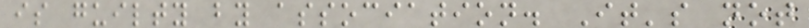is guilty by association. It's not
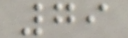79
